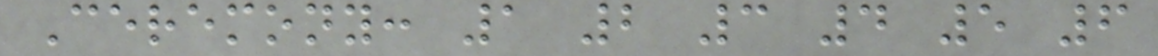Ceremony: 1 2 3 4 5 6
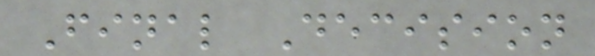Final Decision
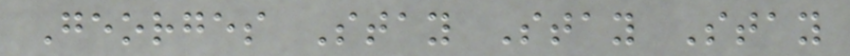Georges Stay Stay Stay
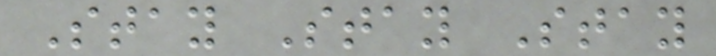Stay Stay Stay
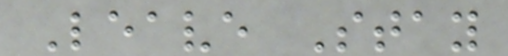Leave Stay
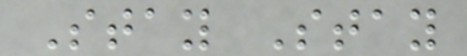Stay Stay
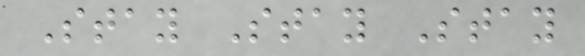Stay Stay Stay
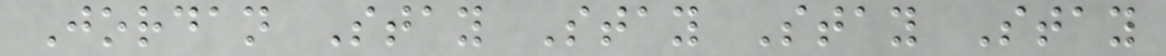Jordan Stay Stay Stay Stay
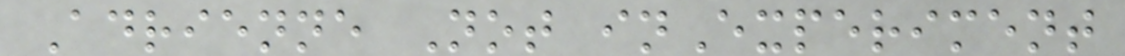Adrienne Not inExperiment
